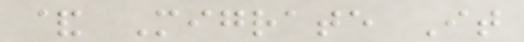& Migrate It
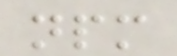npm
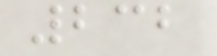232
